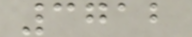3712
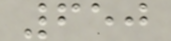650
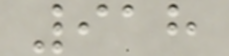918
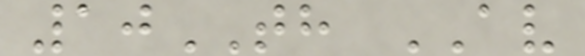10TH AV
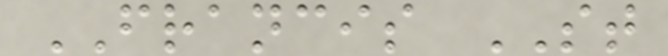FRANCIS ST
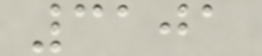3101
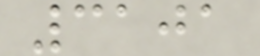3101
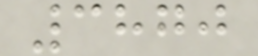3870
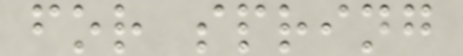for spring
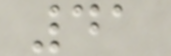41
